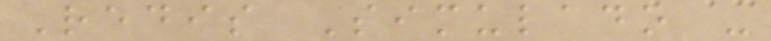Redis Simulado -
